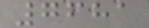7681
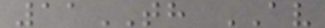11TH AV
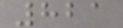821
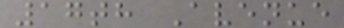17th Avenue
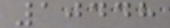10448
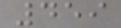459
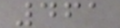461
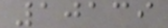10139
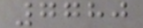7780
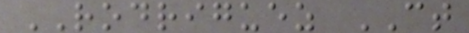RODRIGUEZ CT
